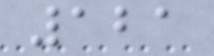121
